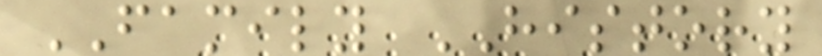FAMILY HISTORY
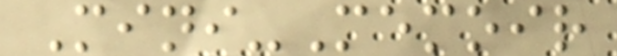Mini-Memoir
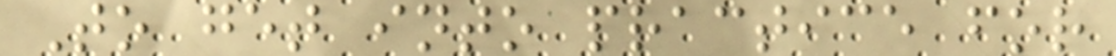To get into practice for
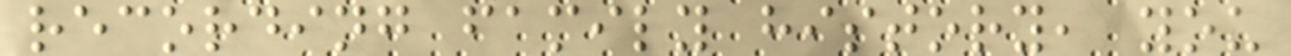recording family history, you
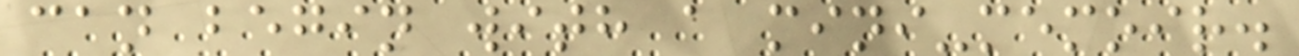can begin with a mini-memoir.
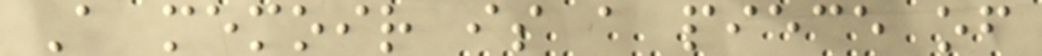A memoir is a piece of
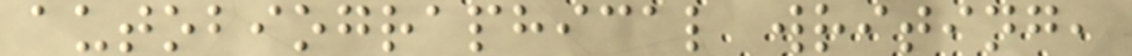autobiographical writing,
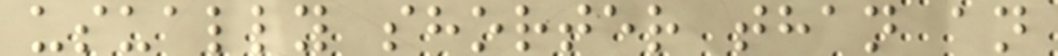usually shorter than an
